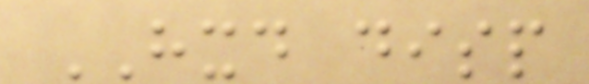HXD disp
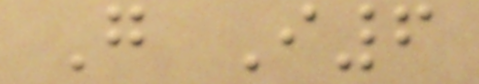G I6
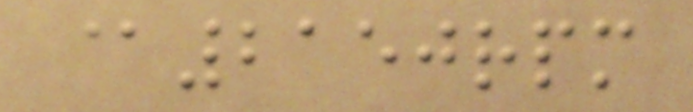@2150rpm
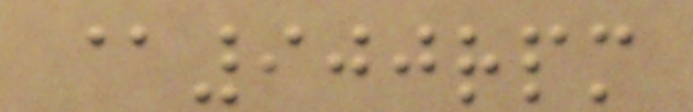@900rpm
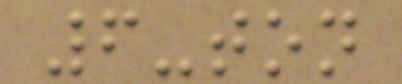6-ton
